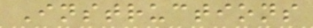Instructions
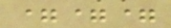===
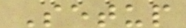Setup
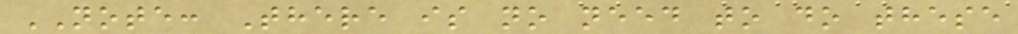NOTE: There is no need to do these
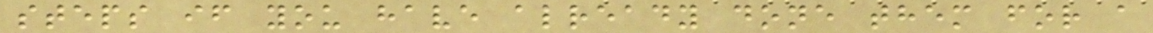steps if you have already done them for a
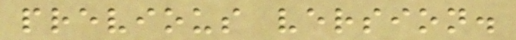previous version.
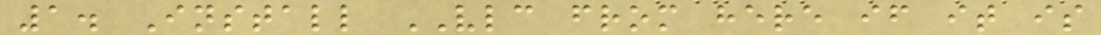1. Install VLC from here if it is
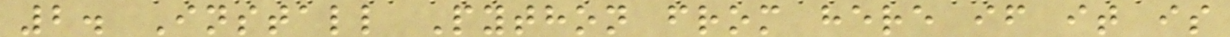2. Install Python from here if it is
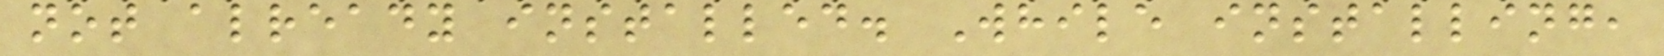not already installed. While installing,
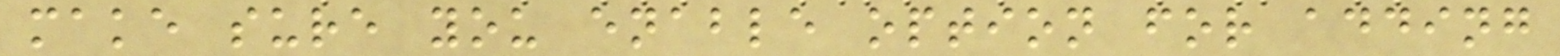make sure you enable option for adding
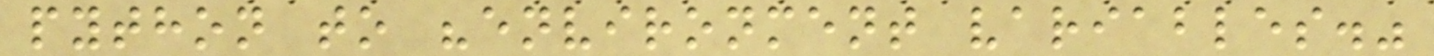python to "environment variables."
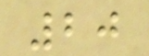20
